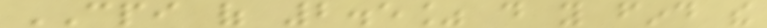CPI of 2.5% do you find the
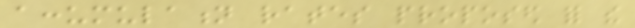accumulation rates proposed for the
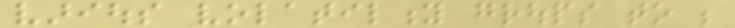various volatility groups to be
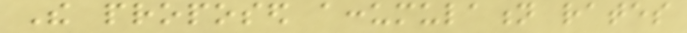The proposed accumulation rates
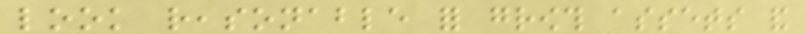look reasonable for growth assets and
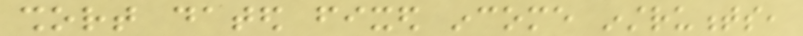short dated fixed income instruments,
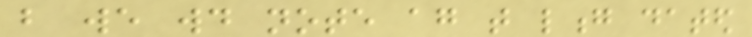but we would note again that long dated
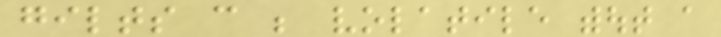gilts can be volatile without a
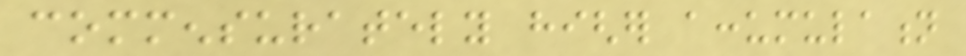commensurately higher accumulation
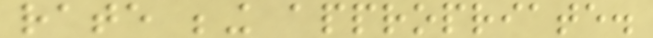rate being appropriate.
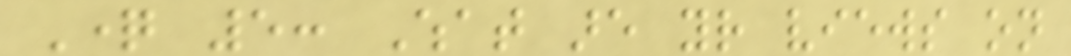Question 5: What are your views on
